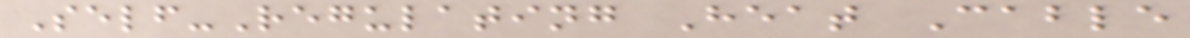Self-Regulating Heat Cable
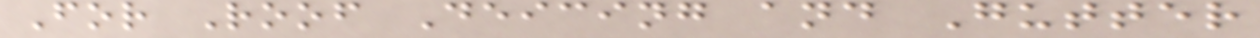For Roof Deicing and Gutter
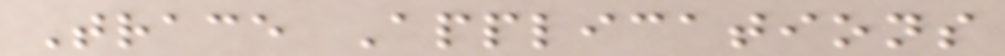Trace Applications
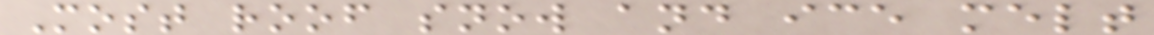Most roof snow and ice melt
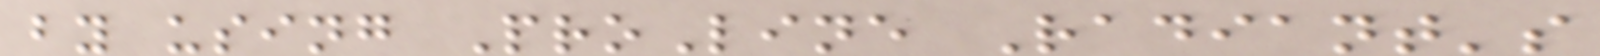by using ProLine Radiant's
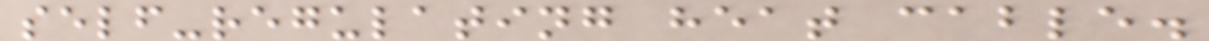self-regulating heat cable.
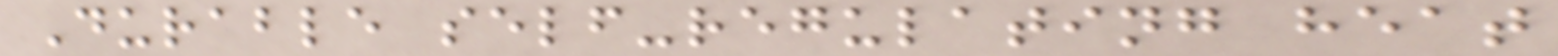Durable self-regulating heat
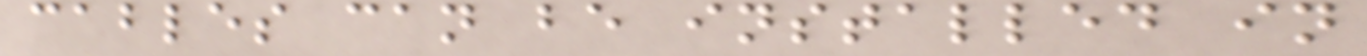cables can be installed in
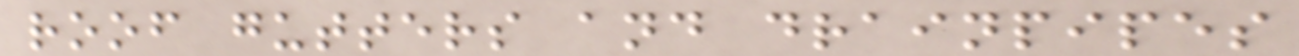roof gutters and drainpipes
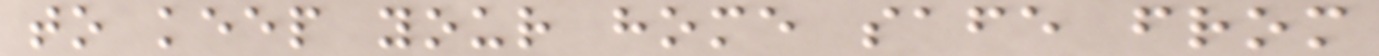to keep your home safe from
